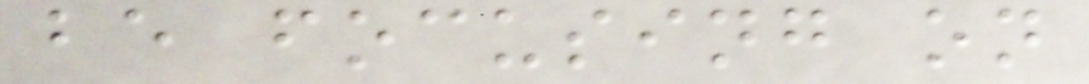be focusing on
